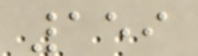159
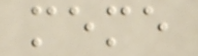meme
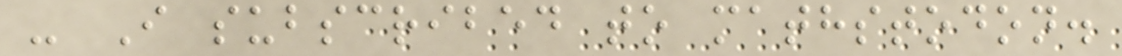- I subscribed to mathstodon.
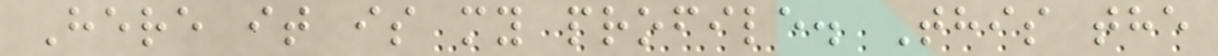Here it is my profile. This the
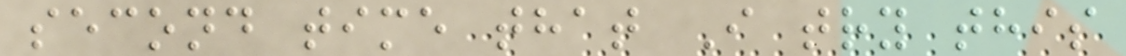second time that I try this
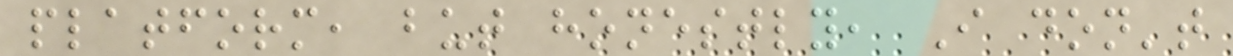platform, but honestly, I don't
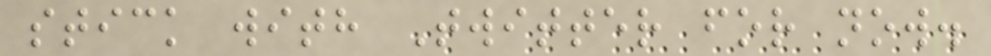stick with Twitter for now.
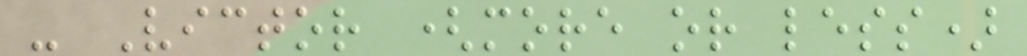- Victor (more or less)
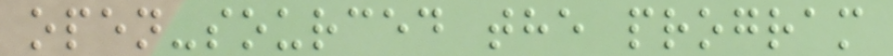open-sourced the program
